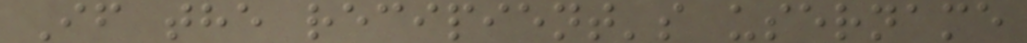If the recipient's username
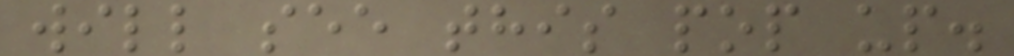will see this pop up.
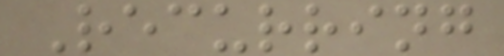Recurring
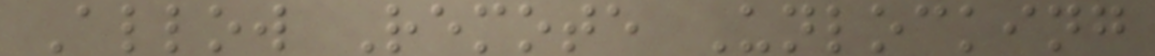Allow Remote Unlocking
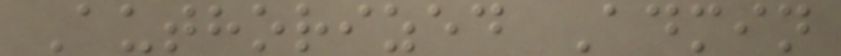Authorized Admin
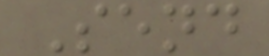Send
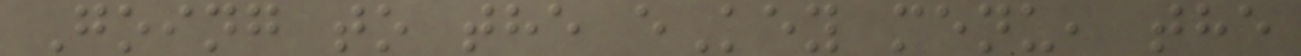Going to the eKey menu, the
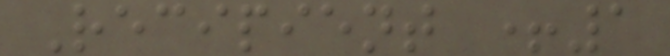Recipient +1
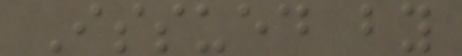Issued by
